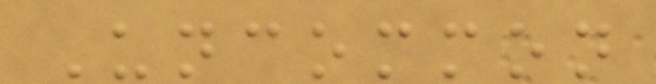Uncommon
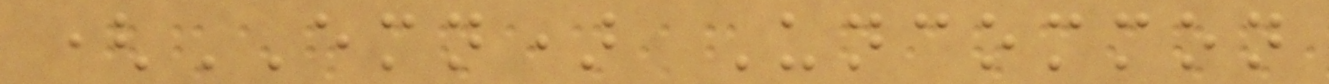(EMN) Uncommon
